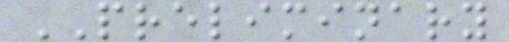PRELIMINARY
